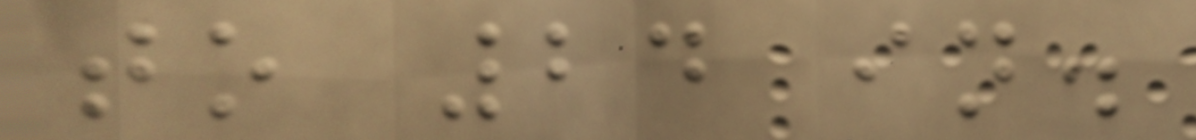to 24 in.
